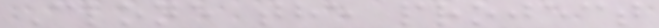Clone the project
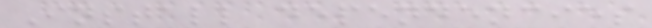Install dependencies
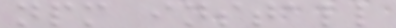npm install
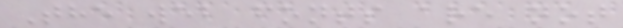The web fonts are not
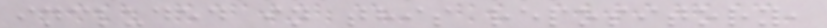included in this repository,
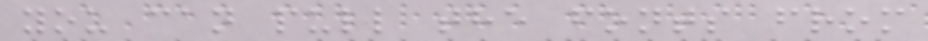you can pull the fonts from
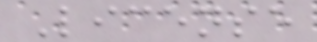License
